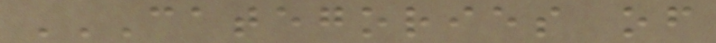CATEGORIES OF
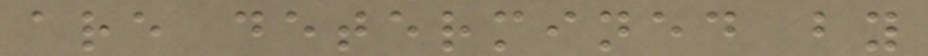are determined by
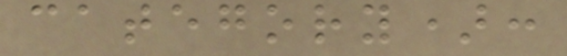category):
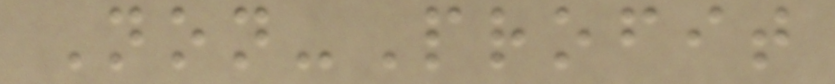Non-Profit
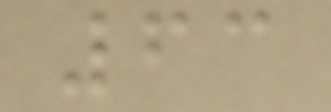63
